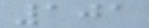101
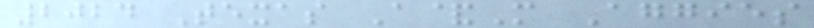2024 Texas A&M Aggies
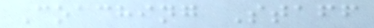Coaching Staff
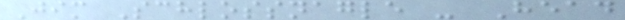Jim Schlossnagle - Head
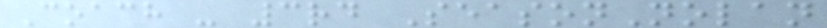Coach - 3rd SeasonNolan
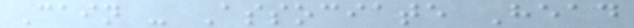Cain - Associate Head
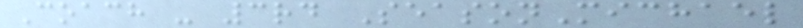Coach - 3rd SeasonMichael
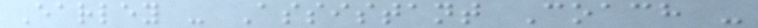Earley - Assistant Coach -
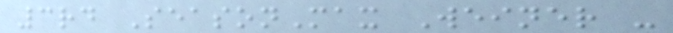3rd SeasonMax Weiner -
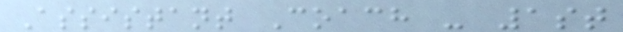Assistant Coach - 1st
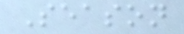Season
